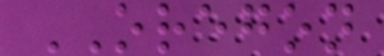OREGON
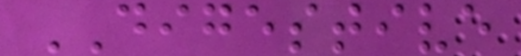DIGESTIVE
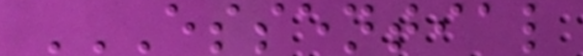ESSENTIAL
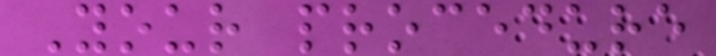Your procedure
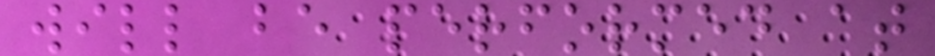will be performed at
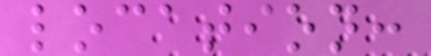location:
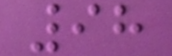98
